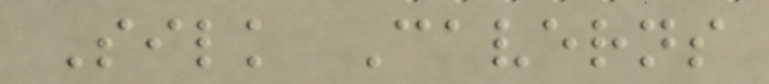Silk Caverns
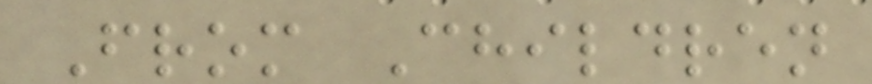From Children
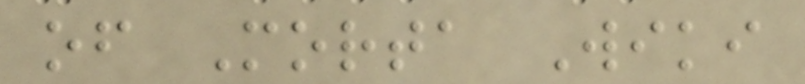of Morta Wiki
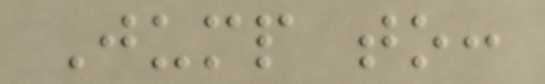Jump to:
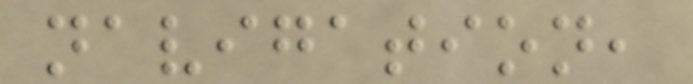navigation,
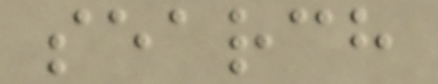search
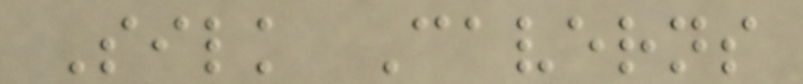Silk Caverns
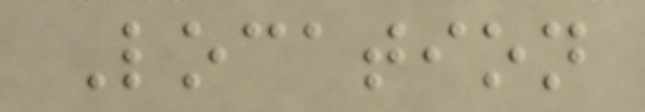Location
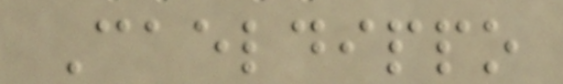Caeldippo
